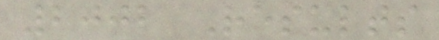2002 Results
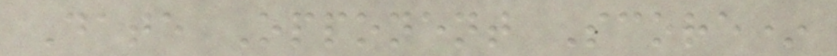Date Opponent Score*
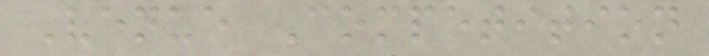Venue Competition
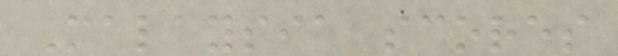Malaysia scores
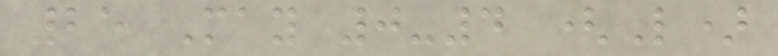25 May 0-4 (L)
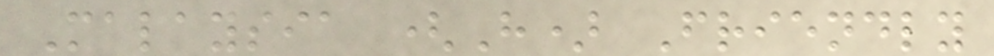Malaysia (H) Friendly
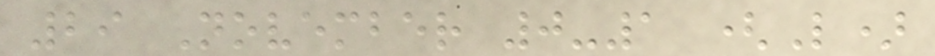29 November 0-1 (L)
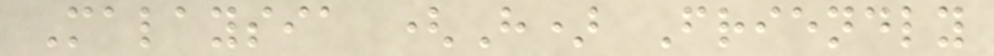Malaysia (H) Friendly
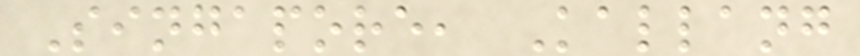Singapore, Kallang
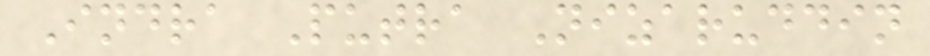Indra Putra Nizaruddin
